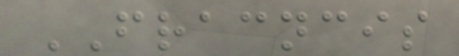FRACNCIS
